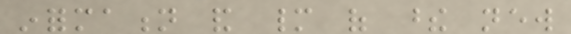information and many of these new
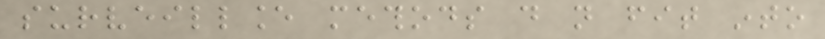surveillance methods do not fit into
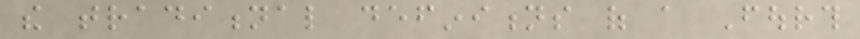the traditional definitions of a Fourth
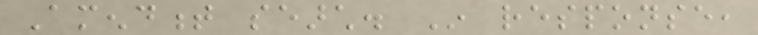Amendment search. In response,
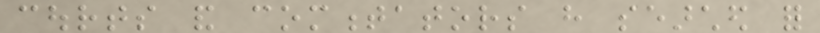courts and commentators have searched for
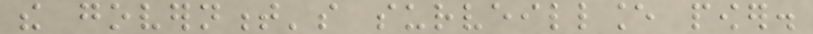the government's surveillance power.
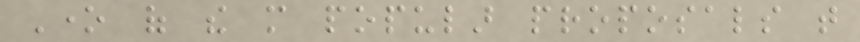One of the more popular proposals that
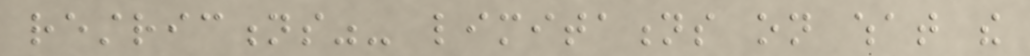restrictions"- limitations on what the
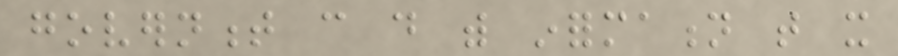government can do with information that it
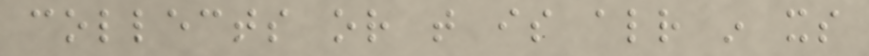collects or that is already in its
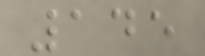145
